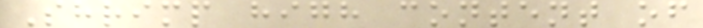Shrimp high content of
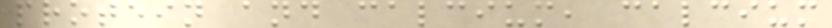protein and calcium, calcium
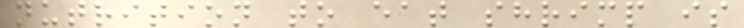nutrition to eat shrimp is
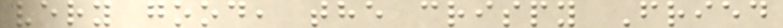very good, the crispy Fried
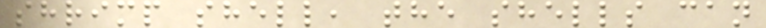shrimp shell, the shells can
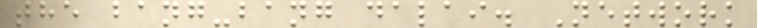the bang-bang dalai. Network
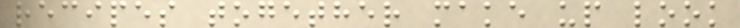recipes together make up look
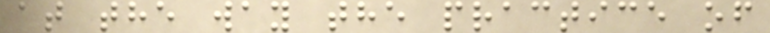at the way the practice of
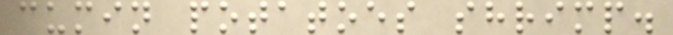cumin potatoes shrimp.
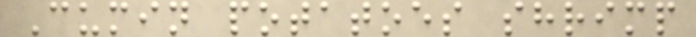Cumin potatoes shrimp
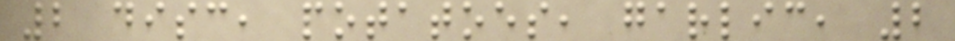2 disc, potatoes, garlic, 2
